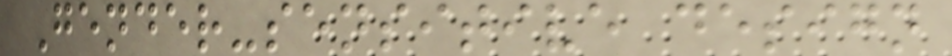Gender-sensitive design
